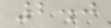2.0
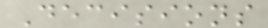Decisions
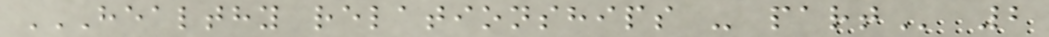HEALTHY RELATIONSHIPS - PART 2
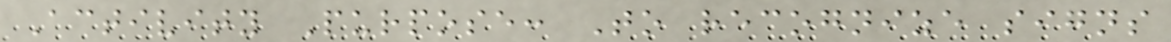Activity Purpose: To recognize signs
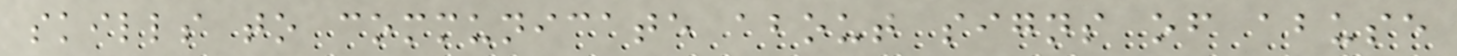skills to communicate about signs of abuse
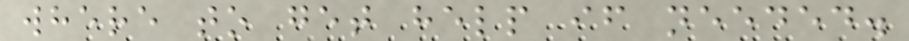where to get help if needed.
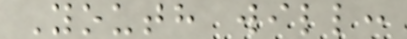Youth will:
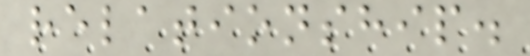relationship.
